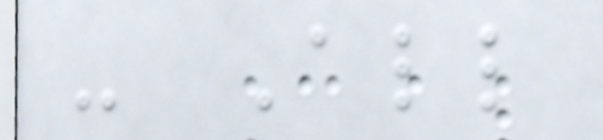- All
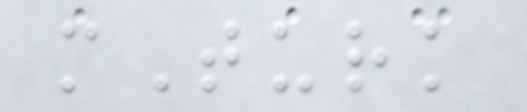mTurk
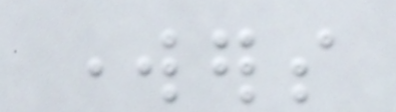workers
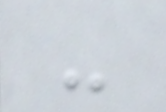-
